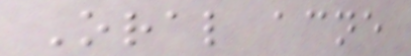Oral acne
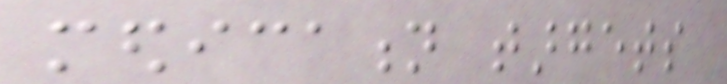medication targets
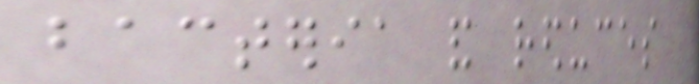bacteria and reduces
